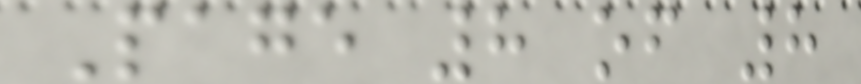Page 8 of 8
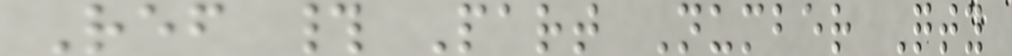Ref # Part Number Qty
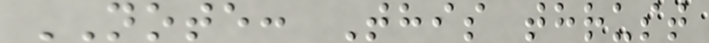NOTE: This thrust
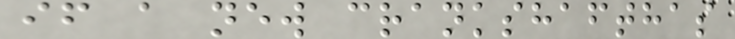if a new crankshafthas
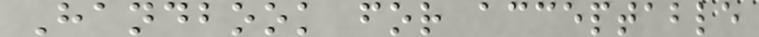Handbook for acceptable
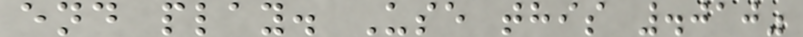end play. Use this .010"
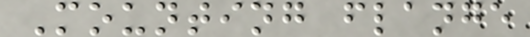Mounting flange
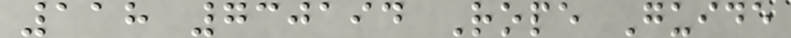118 730194 Rope Guide
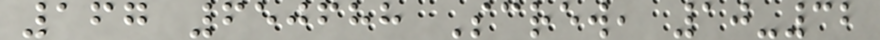167 650688 Screw, 10-32
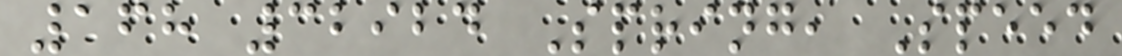168 32924 Spring, Speed
